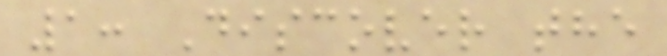1: Discover the
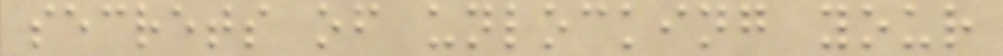secrets of unlocking your
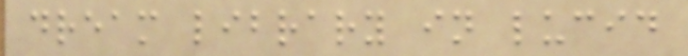dream library in lucid
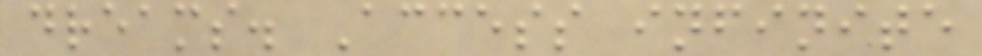dreams. Access infinite
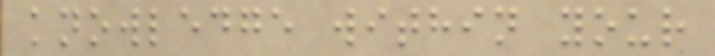knowledge within your
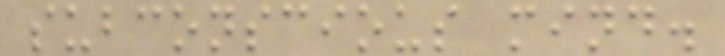subconscious mind.
